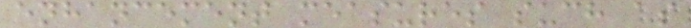enhancement measures such as
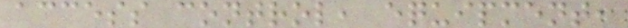access control, equipment,
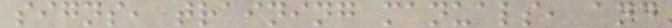signs, training manuals, and
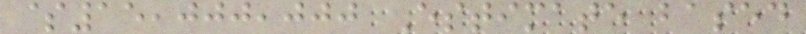$15,000,000 Estimate based
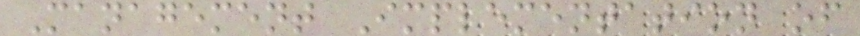Management Implementation of
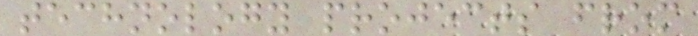technology projects from
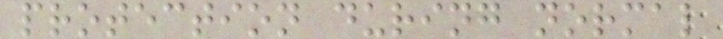protection during normal
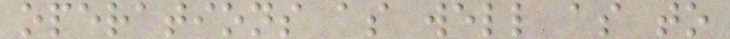operations as well as to
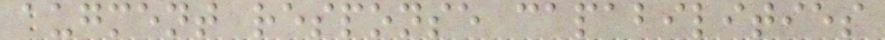augment response capabilities
